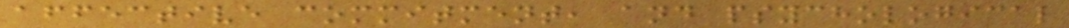affective commitment, and psychological
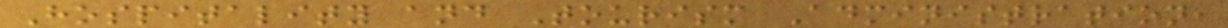Hospitality and Tourism Administration,
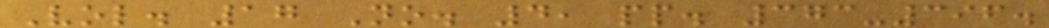Vol. 17 No. 4, pp. 373-396.
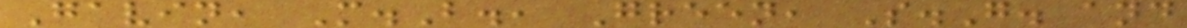Gavin, M.B., Green, S.G. and
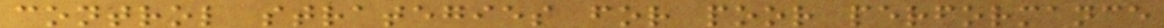control strategies for poor performance
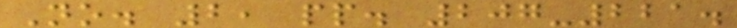No. 2, pp. 207-221.
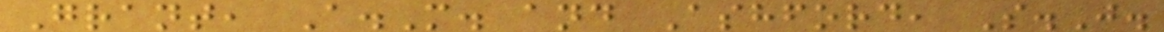Grant, A.M. and Ashford, S.J.
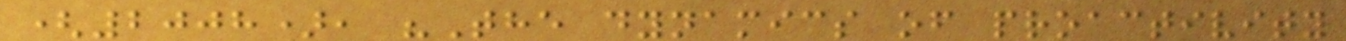(2008), "The dynamics of proactivity
